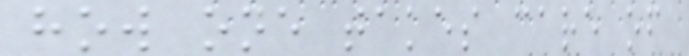how one takes care of
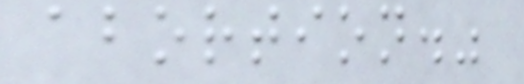abortion."
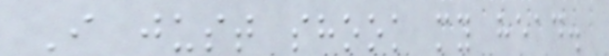I just shook my head.
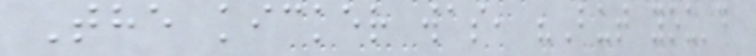The kicker was, "But you'd
